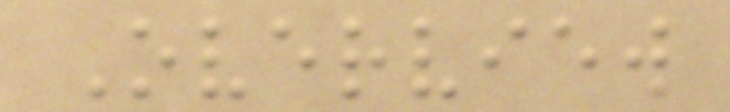Overview
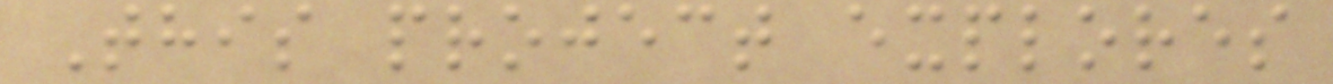This project explores
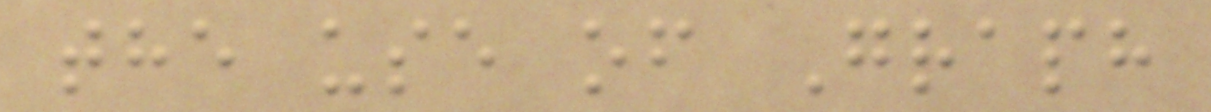the use of Graph
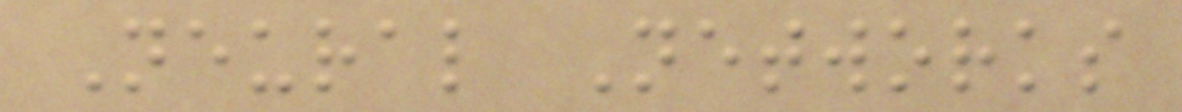Neural Networks
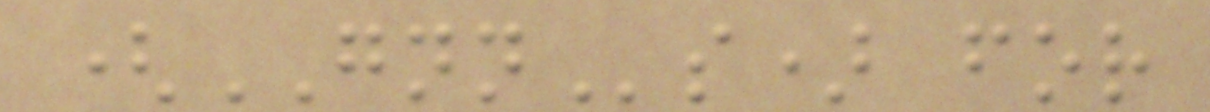(GNNs) for
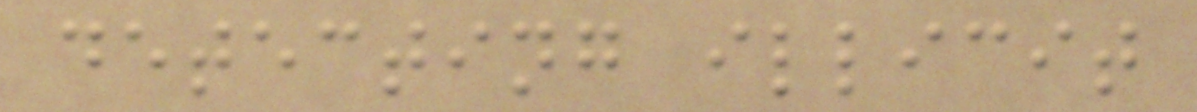detecting illicit
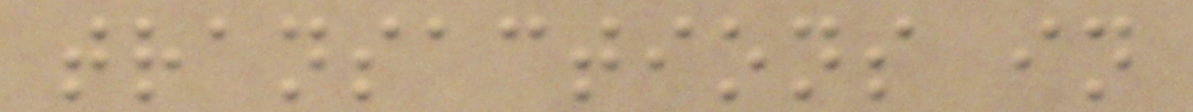transactions in
